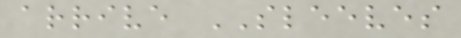arrive SLEEVES
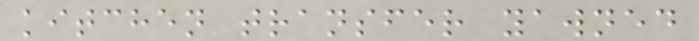kitchen transfer yawned
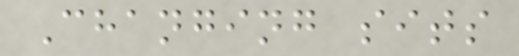Changing sits
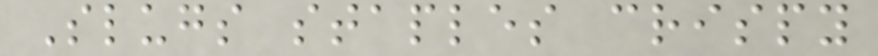Slugs staples crispy
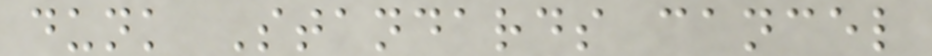dunk Standards cancel
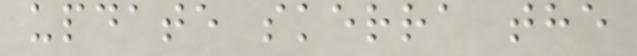update skerra the
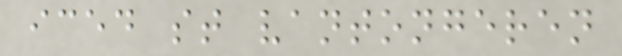iced st vantongeren
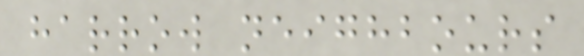harrow neighbours
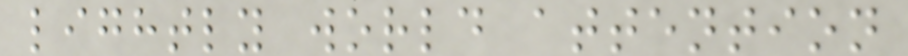lightly world attention
